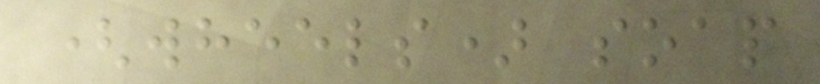(wheels) soap
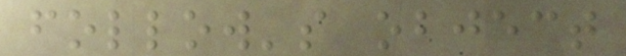follow's object
